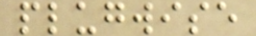plugwise
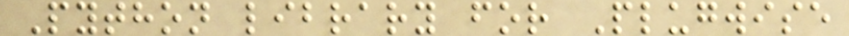Python library for Plugwise
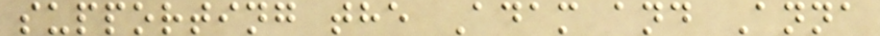supporting the Adam and Anna
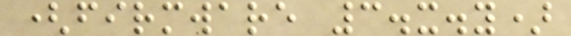(firmware 3.x.y)
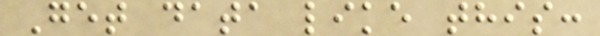Get data like this:
